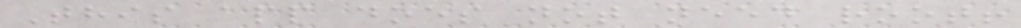This app does not need root!
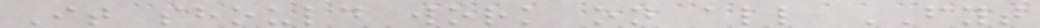It should work on all FYT
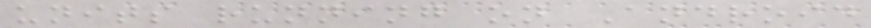units running on Android
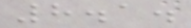8.1.
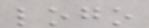logo
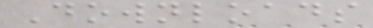Downloads
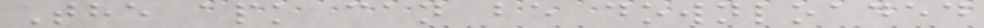The apk can be downloaded
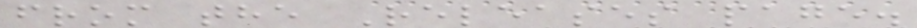from the Releases page.
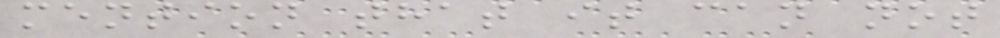mention that it can not
